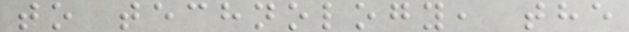to technology, the
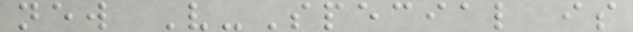new V-Special is
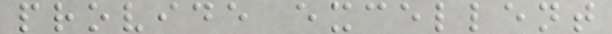provide excellent
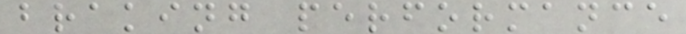braking performance
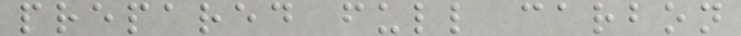prepared full carbon
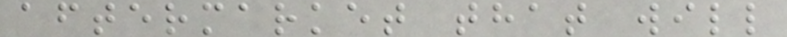aftermarket that will
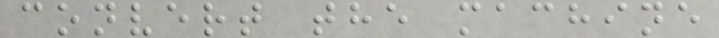convert the machine
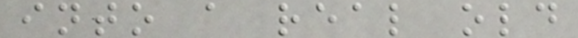into a real old
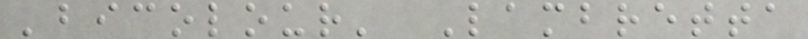'bicolour' Lambretta
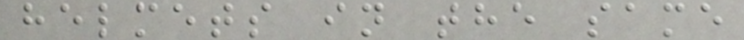helmets in the same
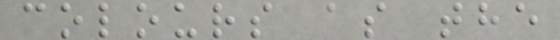colours as the
